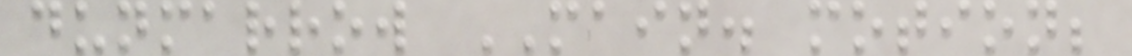dunmarrow MAIN. motion;
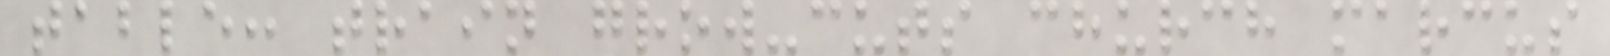table: train grow-cuts church marcus
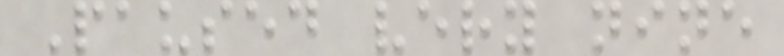Paused very nine
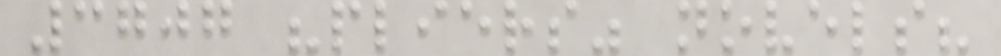3707 "pliers" novels?
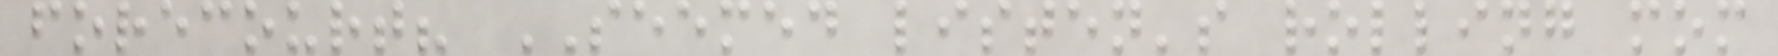forecourt? SEEMED listen's rolling mom
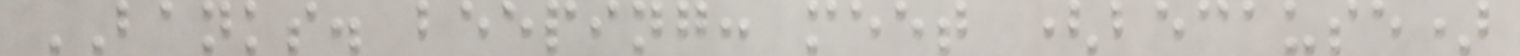BANKS. beeping: meet (because)
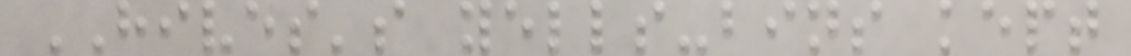HIVES's yells-bins kept
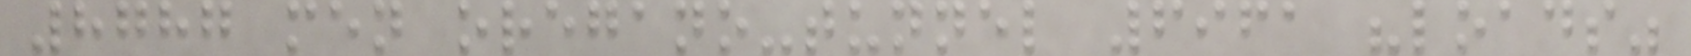8787 men oregano-tunnel 6961 "loads"
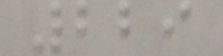229
